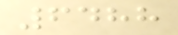6488
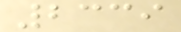2339
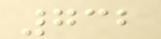732
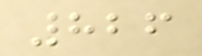826
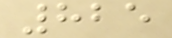825
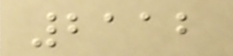2112
